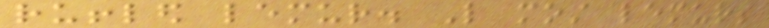ruffled lemur. Like most lemurs
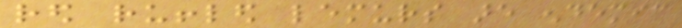red ruffled lemurs are endemic
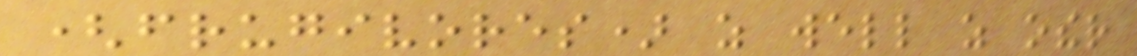(frugivores) as well as other
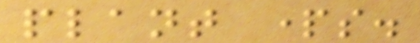plant parts.
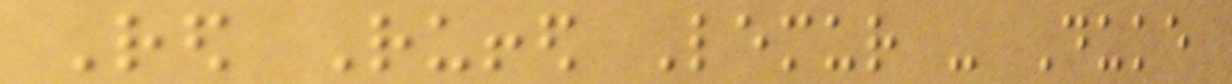Red Ruffed Lemur - Duke
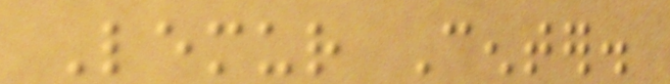Lemur Center.
